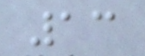13
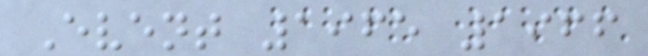Event 1965 1966
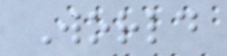World
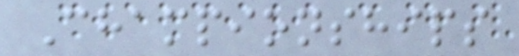Championships
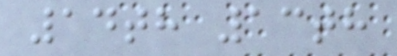14th 13th
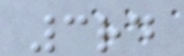3rd
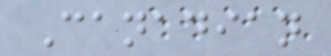Canadian
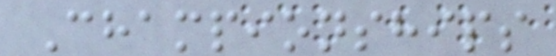Championships
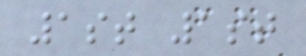1st 1st
